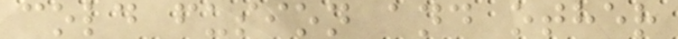cold fusion and other
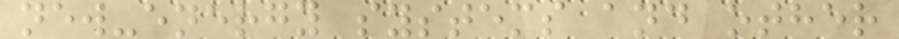new-energy systems and other
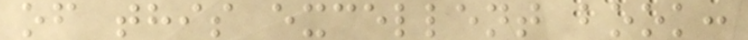of this excellent book:
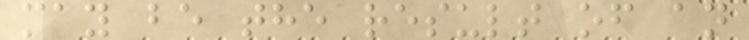may be the result of an
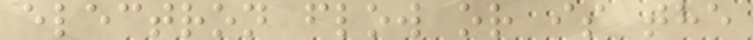electron flow or is the
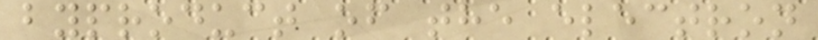byproduct of the electron
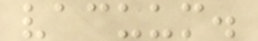vacuum.
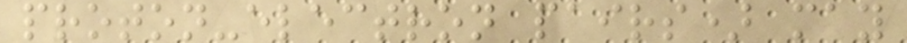proton-electron pairs) may
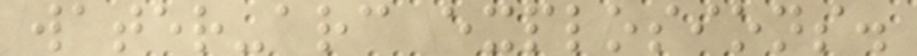water-arc explosions.
